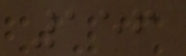156
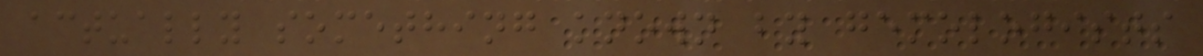actually something known by gemologists
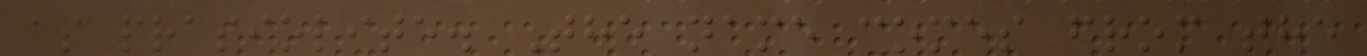as prasiolite. The name comes from the
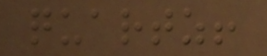quartz!
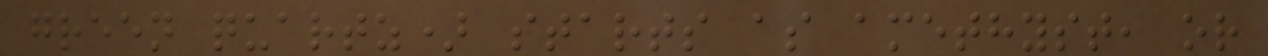green quartz) starts as amethyst, or
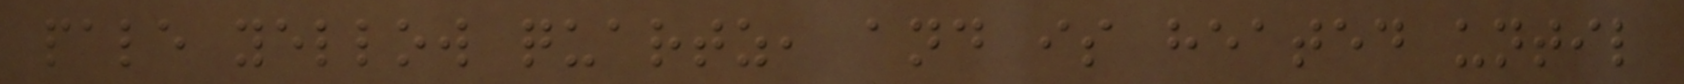pale yellow quartz, and is heated until
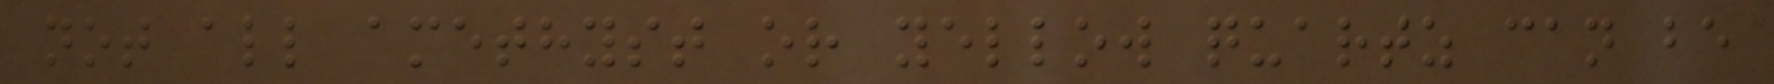not all amethyst or yellow quartz can be
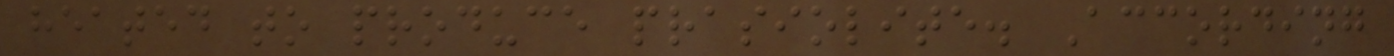heated to produce prasiolite. According
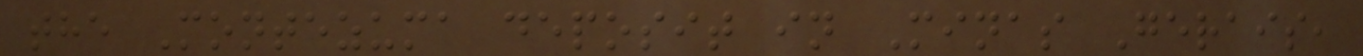the Montezuma deposit in Minas Gerais,
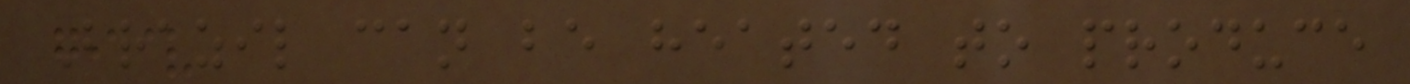Brazil can be heated to produce
